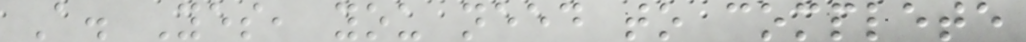A. Yes, you need to complete
